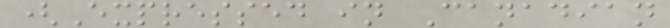(Expressed in Canadian
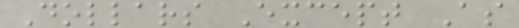Dollars Except As
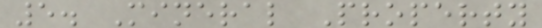5. Mineral Property
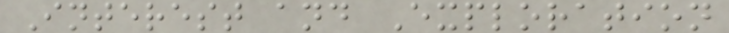Interest and Exploration
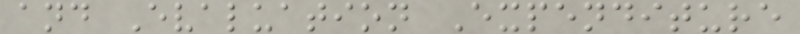and Evaluation Expenditure
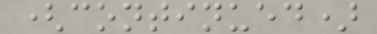(continued)
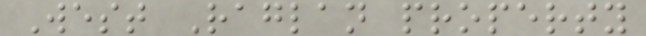West Raglan property
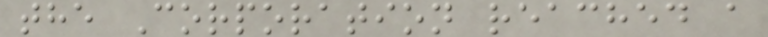the Corporation reached a
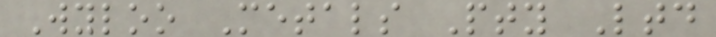Wyloo Metals Pty Ltd
